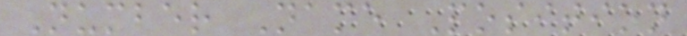Number Name Position
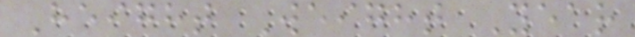Height Weight Year
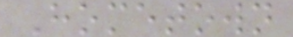Hometown
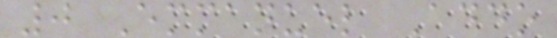0 Emmanuel Addo
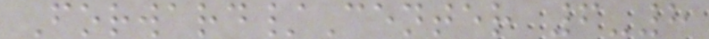Forward/Center 6-8
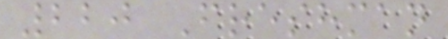220 Freshman
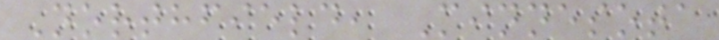Northfield, Minnesota
